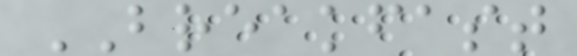BREAKFAST
